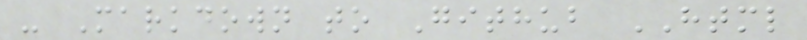- Markdown to Github HTML
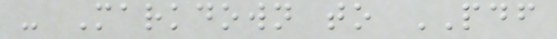- Markdown to PDF
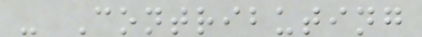- Contributing
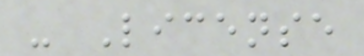- License
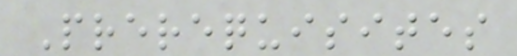Prerequisites
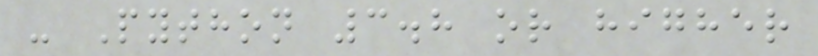- Python 3.8 or higher
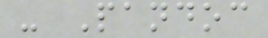- Pandoc
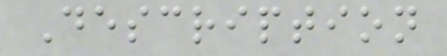Description
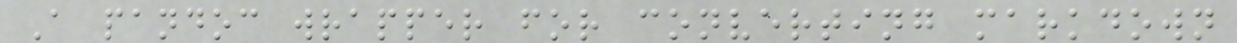A pandoc wrapper for converting markdown
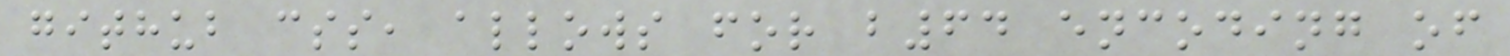github css, allows for b64 encoding of
